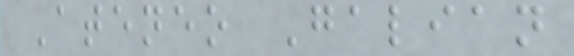Ateneo Galian
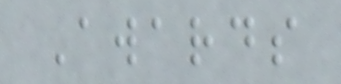Awards
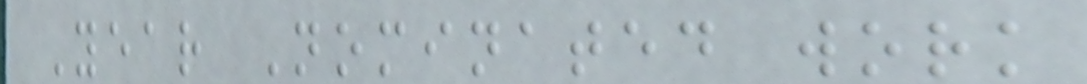Year Nominated work
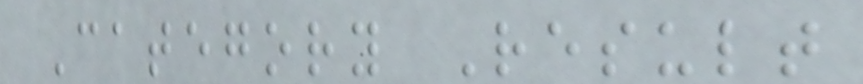Category Result
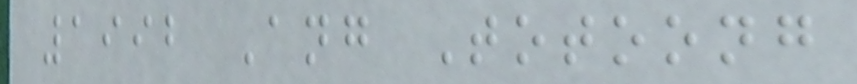1992 Ang Totoong
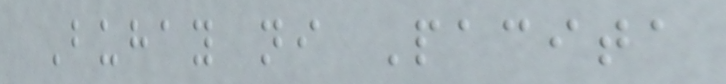Buhay ni Pacita
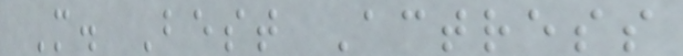M. Best Actress
